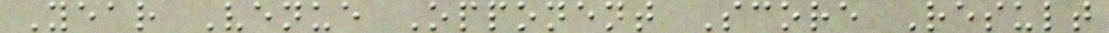Year Venue Opponent Score Result
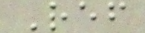Ref
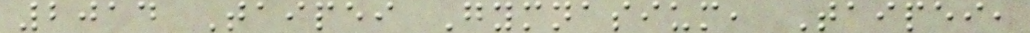2014 Taipei Gymnasium, Taipei,
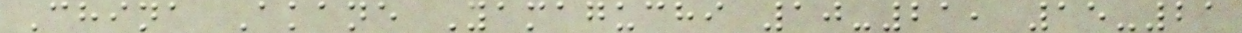China Akane Yamaguchi 10-21, 15-21
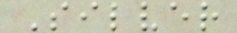Silver
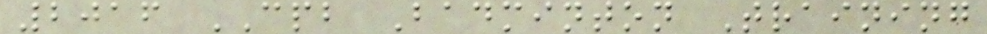2016 CPB Badminton Training
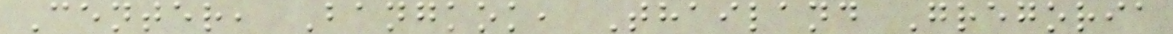Center, Bangkok, Thailand Gregoria
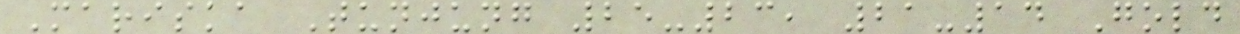Mariska Tunjung 25-23, 21-14 Gold
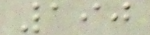190
